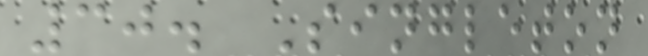30. Singleton
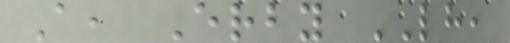A, Erby LH,
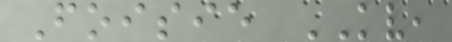Foisie KV,
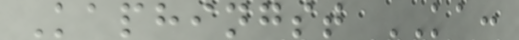Kaphingst KA:
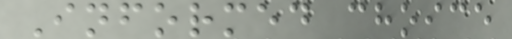Informed choice
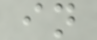in
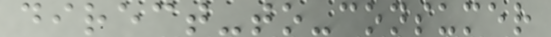direct-to-consumer
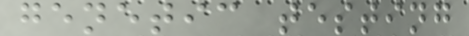genetic testing
